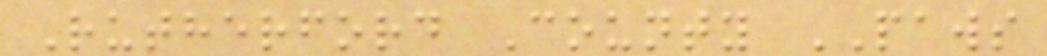Rutherford County PAWS
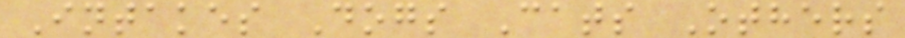Intakes Dogs Cats Others
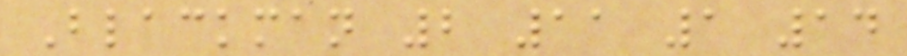Blackman 2 11 1 14
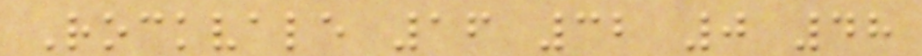Rockvale 16 32 0 48
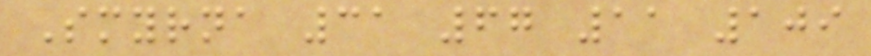Smyrna 31 67 11 109
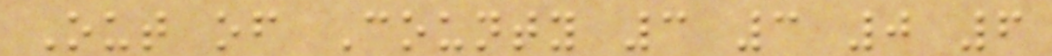Out of County 3 3 0 6
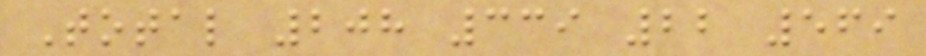Total 208 339 22 569
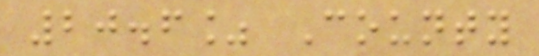20.6% County
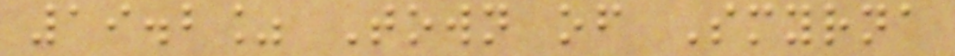19.2% Town of Smyrna
